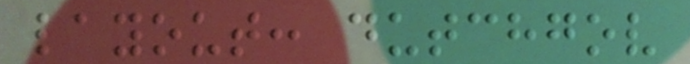layout: dutchgov
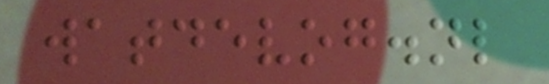watdevog.nl
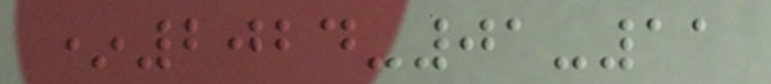*2024-01-11
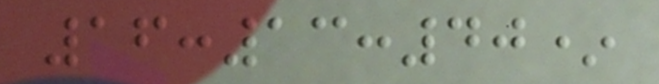16:13:40*
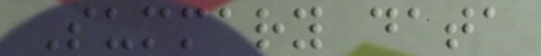Summary data
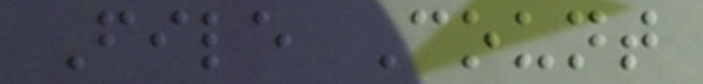File Count
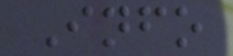Info
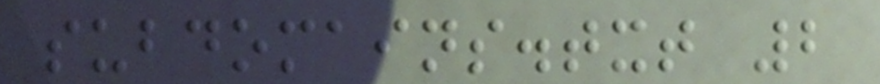subdomains.txt 2
